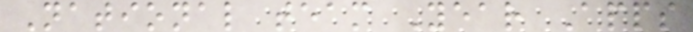National team Year Apps
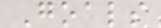Goals
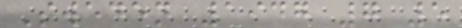Sweden 1947 7 5
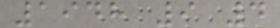1948 9 4
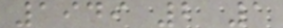1949 2 1
